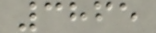3865
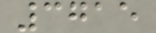3715
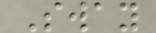Sway
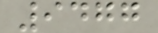9477
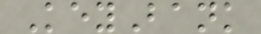KeyBank
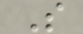S
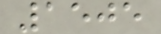1505
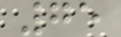75
